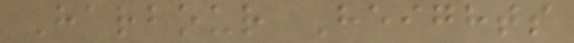Harbour Heights
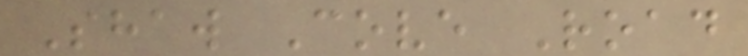Shaw Cove Road
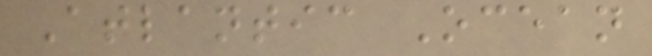Atlantic Ocean
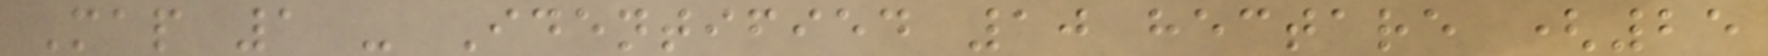Map 1 - Identified 10 hectare (25
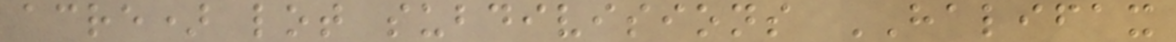acre) lot subdivisions HALIFAX
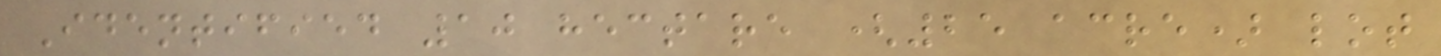Identified 10 hectare (25 acre) lot
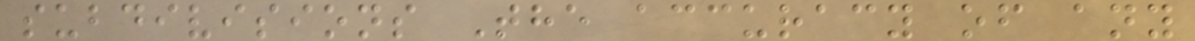subdivisions The accuracy of any
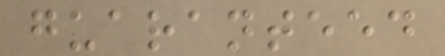guaranteed
